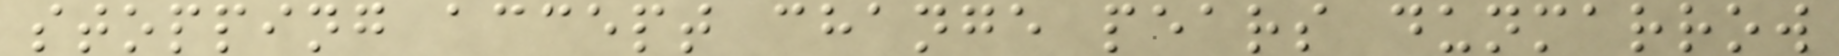stopping accept change pears dunmarrow
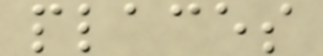places
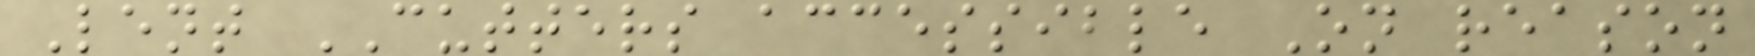Lent CUTTERS accessible On reason
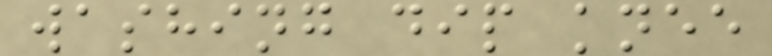washing dip knee
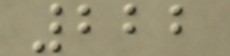222
